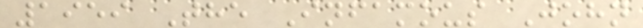1959 The Infamous John
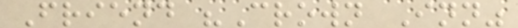Friend "Crown Inn"
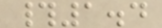#1.4
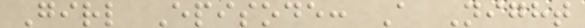Girl Episode: A Night
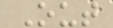Out
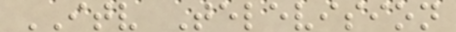ITV Television
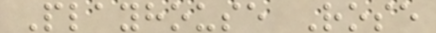Playhouse Rose
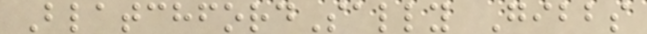BlatchfordSally Gibbs
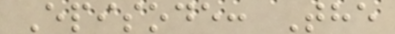Episode: The
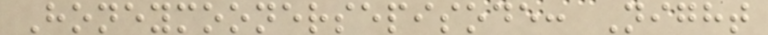Honeymoonersepisode: Night
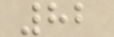82
